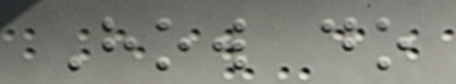How do
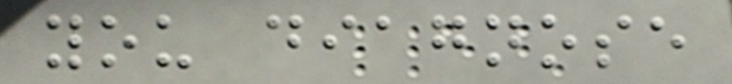you diagnose
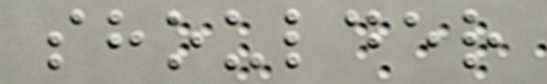shoulder
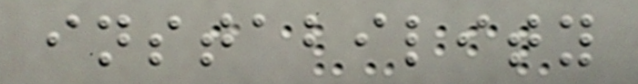instability
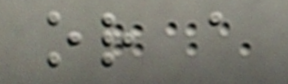or a
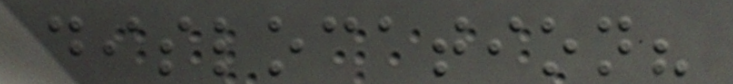dislocation?
